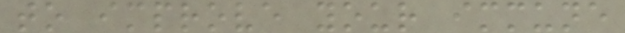to improve your immune
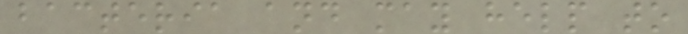bacteria and may help to
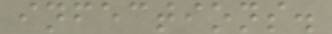infections.
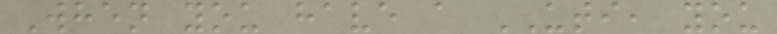When you have a UTI, you
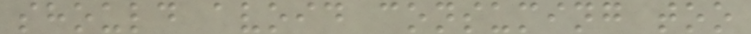should avoid consuming too
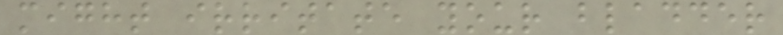might irritate your bladder
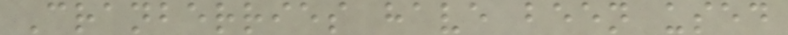Cranberries have been used
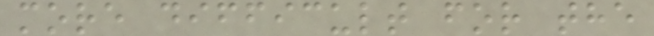more difficult for the
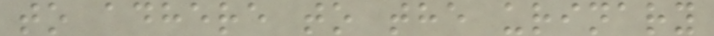to adhere to the urinary
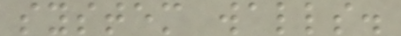system walls.
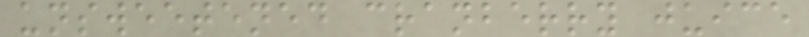unsweetened cranberry juice
